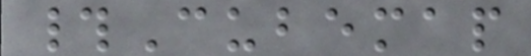#Cubemap
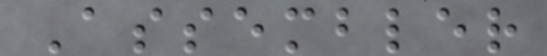Assembler
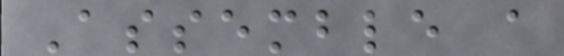Assemble a
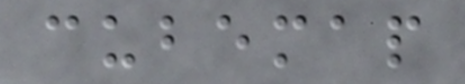cubemap
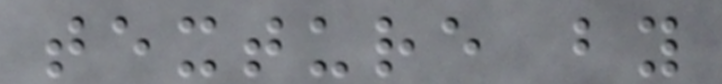texture by
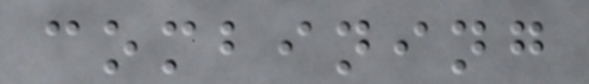combining
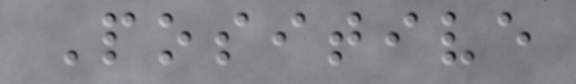Positive
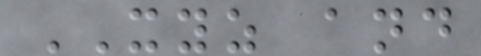XYZ and
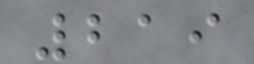219
